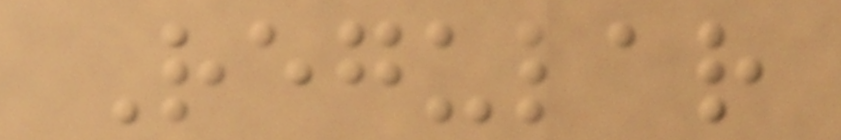Regular
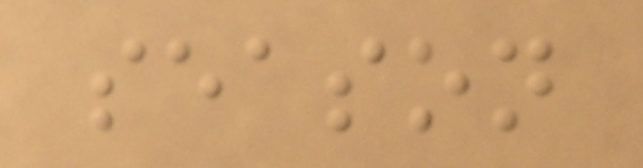season
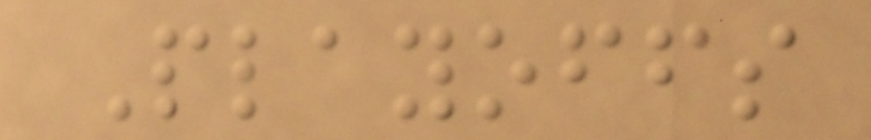Playoffs
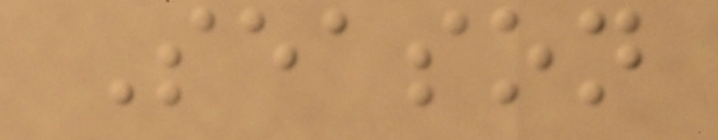Season
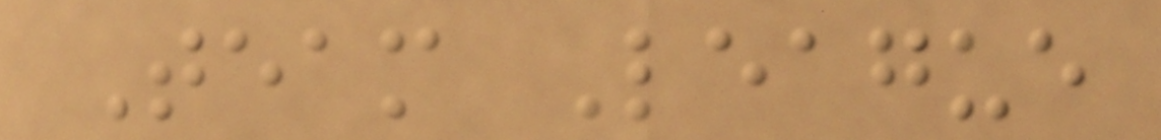Team League
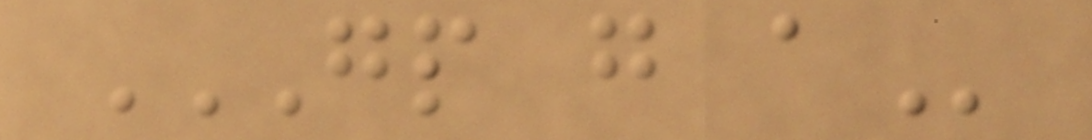GP G A
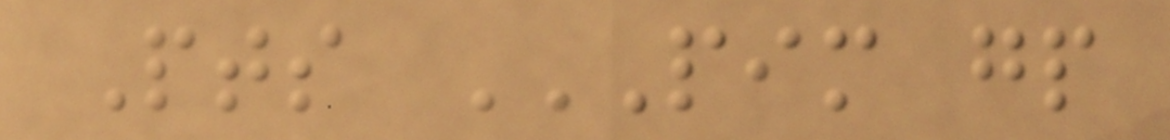Pts PIM GP
